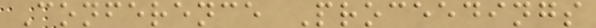Conference Proceedings
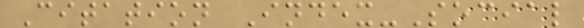Citation Index-Social
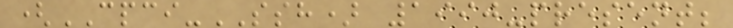(CPCI-SSH) 1990-present;
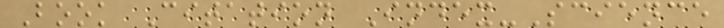Book Citation Index-Science
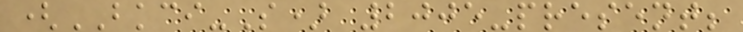(BKCI-S) 2005-present;
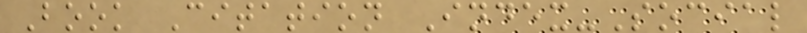Book Citation Index-Social
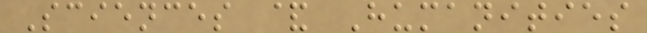Sciences & Humanities
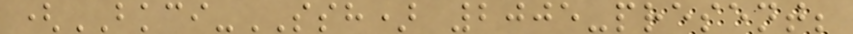(BKCI-SSH) 2005-present;
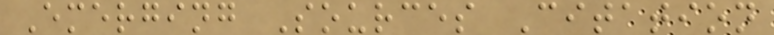Emerging Sources Citation
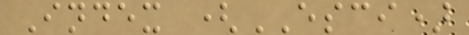Index (ESCI)
